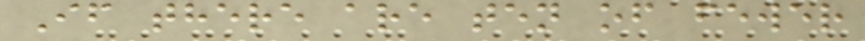If there are ten of fewer
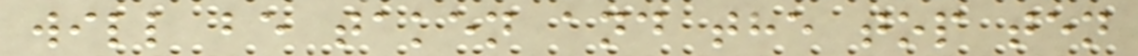will be taken and the top ten
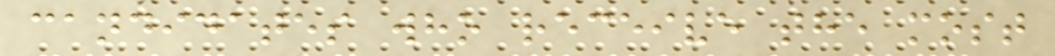candidates who receive the most
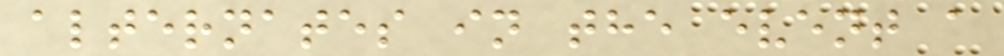alternates in the event a
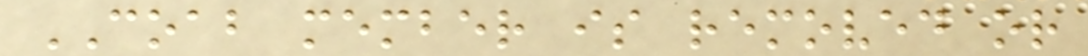COAB member is removed or
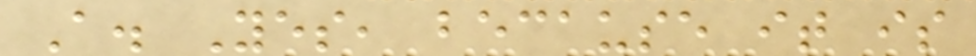A. Yes, because it is
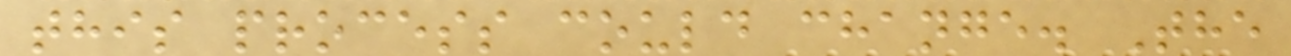this process could change. The
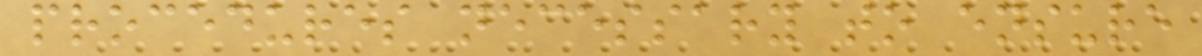procedures necessary to ensure
